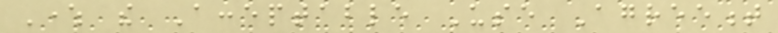Where the Acceptable Use Agreement
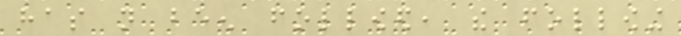has not been followed, the following
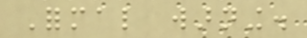Formal warning.
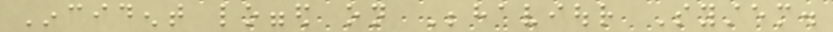Incident logged on Behaviour System.
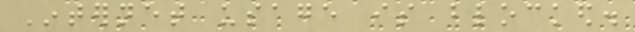Internet usage is blocked.
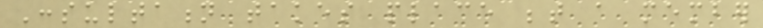Consultation takes place between a member
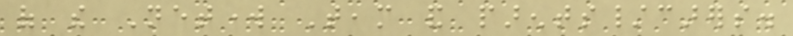of the Network Team and parents/carers.
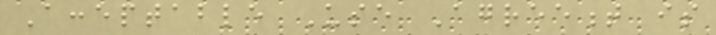Acceptable Use Agreement is
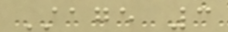Stage 3
